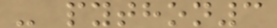- python3
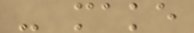- make
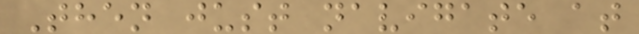Then just navigate at
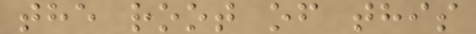the root of this
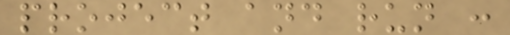project and run :
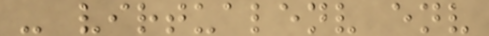- virtualenv env
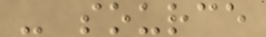- source
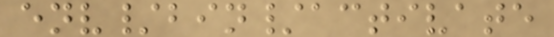env/bin/activate
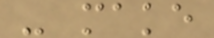- make
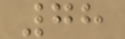78
